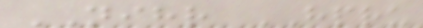NIHR HPRU
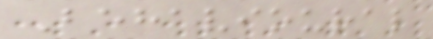Behavioural
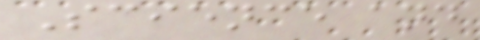Science and
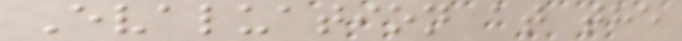Evaluation at the
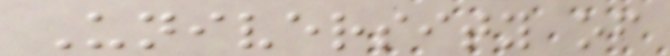University of
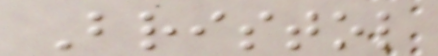Bristol
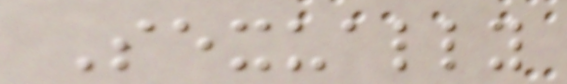Sexually
